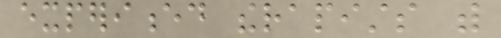experienced therapists with
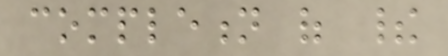completion of their
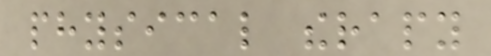physical therapy
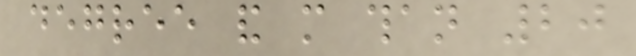degree and more than 20
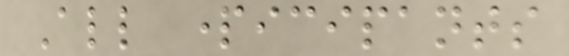All participants
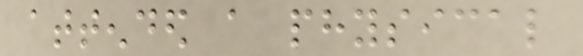attended a physical
